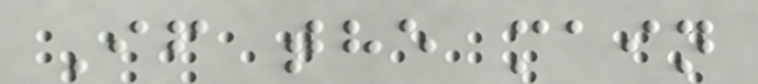If the main
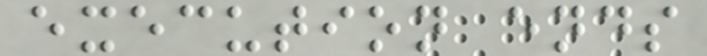execution ends
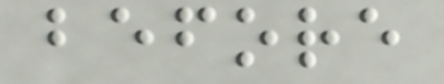before
